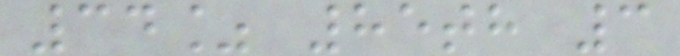34% 85th 3
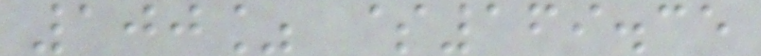100% $169.35
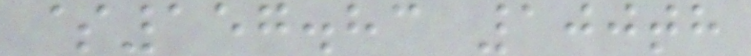$157.83 100th
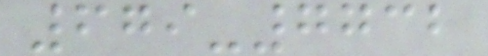679-7732
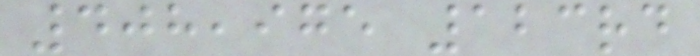408,975 123rd
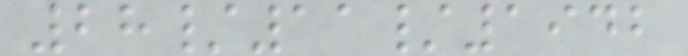28/11/1942
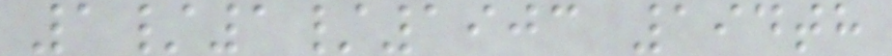1/1/1903 194th
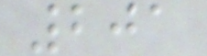201
